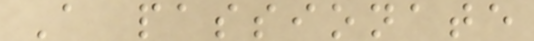A passionate
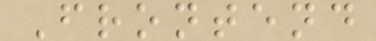Frontend
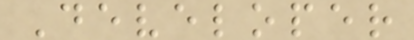Developer
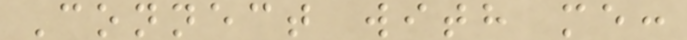Connect with me:
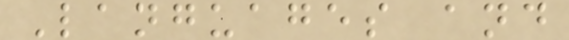Languages and
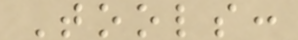Tools:
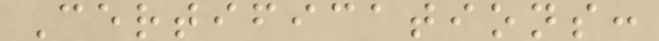Certifications:
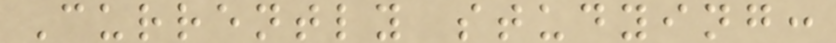Currently studying:
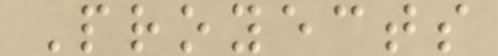Proyects
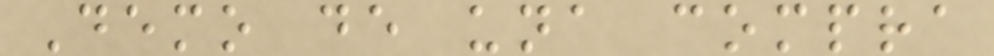Demo de una compra
